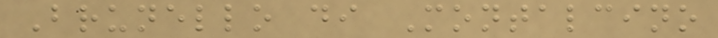Brunello di Montalcino
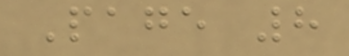Page 8
